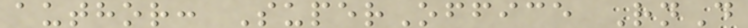author: SuperOffice RnD
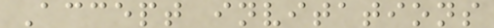Accept invitations
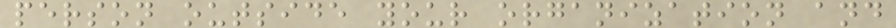person outside your organization and
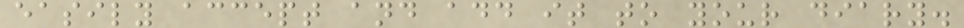easily accept and add it to your diary.
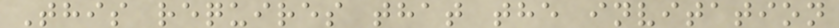This requires that the invitation
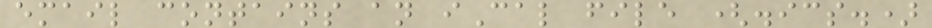email contains an iCal file (.ics.)
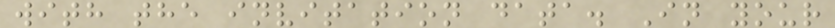with the invitation data. In your
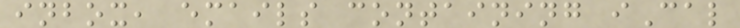inbox, emails containing iCal
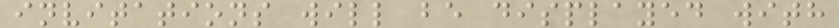invitations will be displayed with
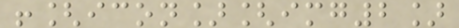![icon][img2]
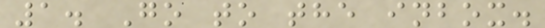1. Go to the inbox.
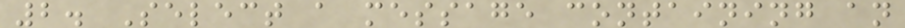2. Select a message containing an
